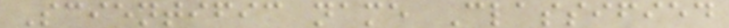Scientific name Classified
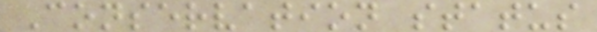Conservation status
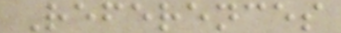References
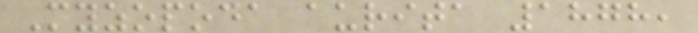Myzopoda aurita 1878,
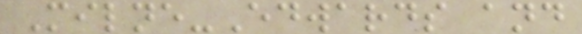Milne-Edwards and
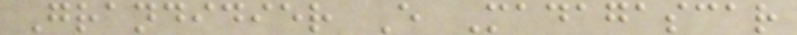Grandidier E Madagascar
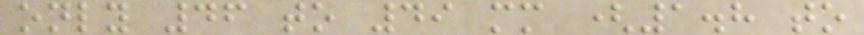only 46 to 49 mm (1.8 to
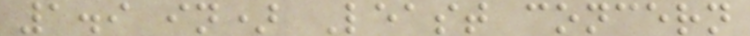1.9 in) Least concern
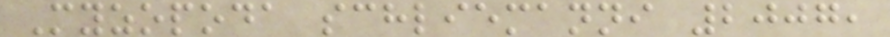Myzopoda schliemanni 2007,
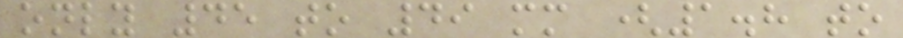only 45 to 49 mm (1.8 to
